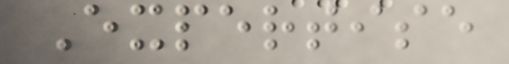Expertise
